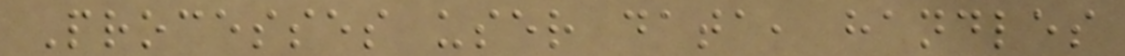Processes user data, handles
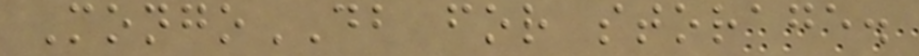MongoDB for storage.
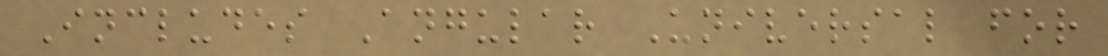Includes Angular Universal for
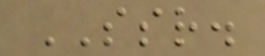SSR.
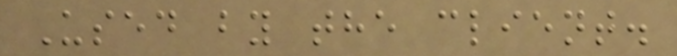Used by the client.
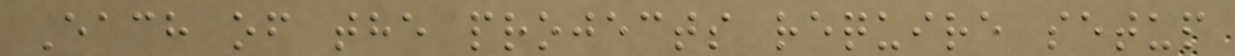Each of the projects require setup
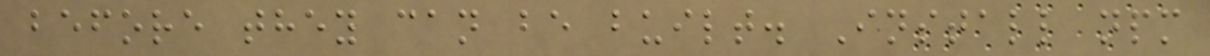before they can be built. Install npm
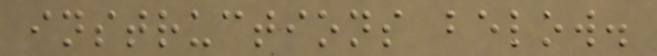instructions below.
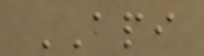API
